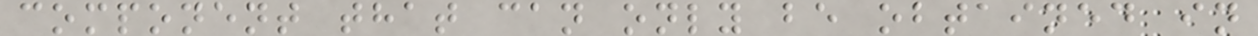component that can only be obtained in
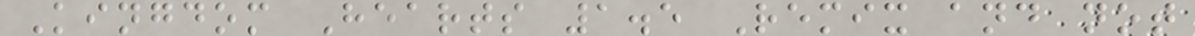Kingdom Hearts 1.5 Remix and not
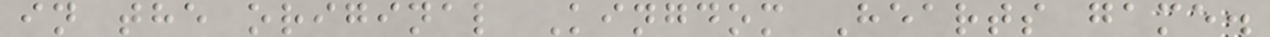in the original Kingdom Hearts game.
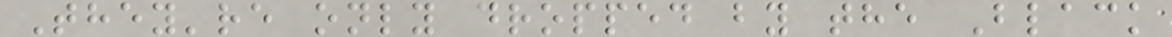They're only dropped by the Black
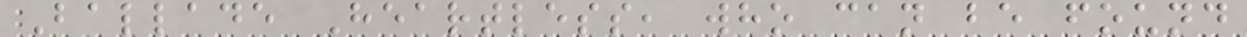Ballade Heartless, who can be found
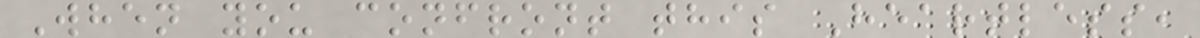When you confront this Heartless,
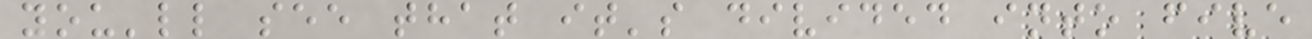you'll see that it's divided into five
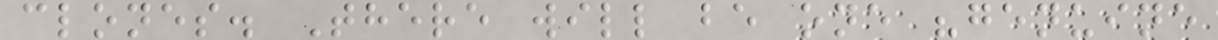clones. There will be one "genuine
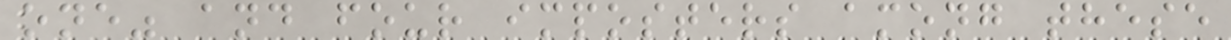one" and four imposters among these
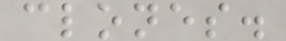clones.
